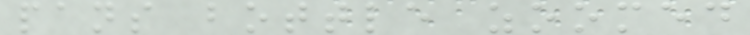pans bottle zoomed
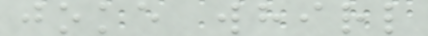joke whirl
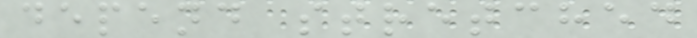depend stretched
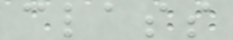class
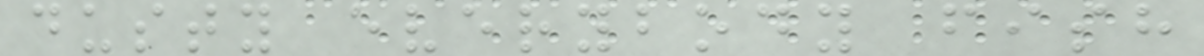dusty everybody fish
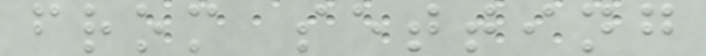from setting
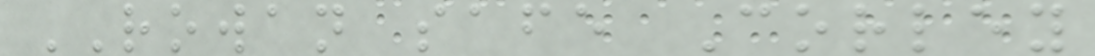ROWAN safe Corley
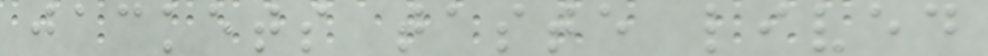jackets taste lived
